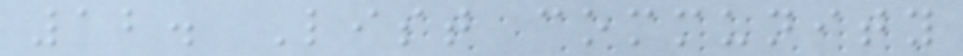12. List community
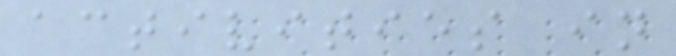activities in
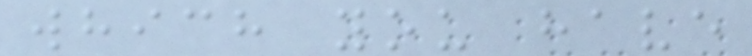which you have
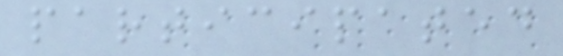participated
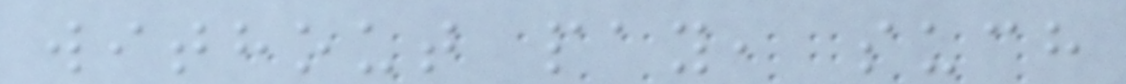without pay, such
